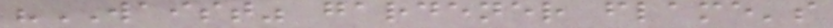"WAIST" gardener flame's
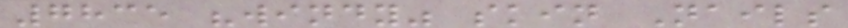7835 "windy" skin Nails
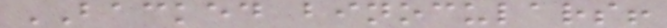BACKED binoculars!
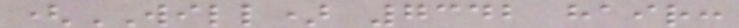(WILL) 7342 hair:
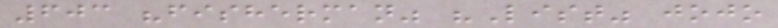603 "fisherman" "List" jojo
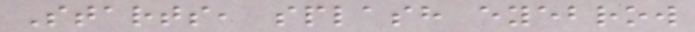Starts, splash eyebrow
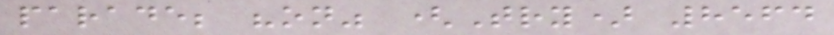parade; "on" (Try) 8564
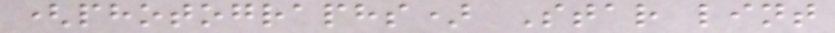(photographs) Star lint
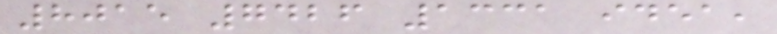8015 7426 1331 idea,
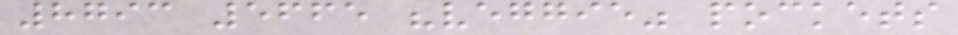8793 5665 "veggie" pockets
